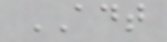ADT
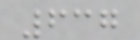637
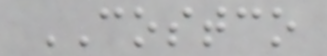COSTCO
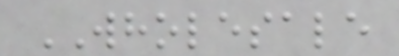WHOLESALE
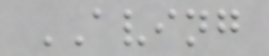AVING
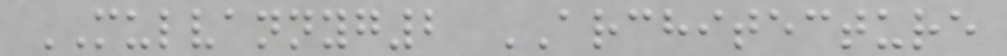MULVANNYG2 ARCHITECTURE
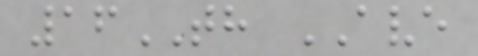16TH AVE
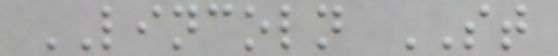LINCOLN ST
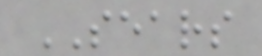SEARS
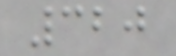320
